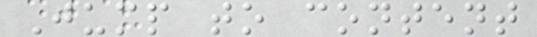Jump to content
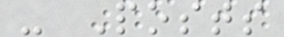- Posts
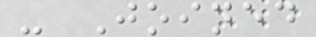- Joined
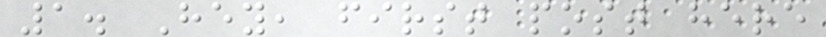1. Hey, first post here
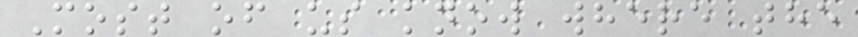Most of us know where the
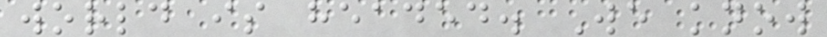world is headed. We know
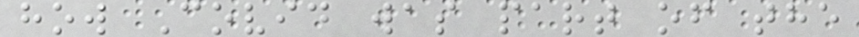how Covid was part of the
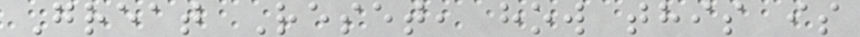Great Reset, how this is
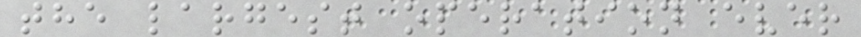the largest operation ever
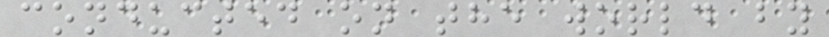conducted on the world by
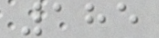185
